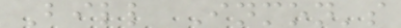Bill Inmon's
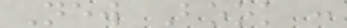New Book :
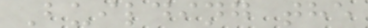Building the
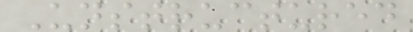Unstructured
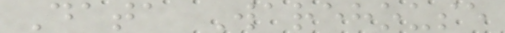Data Warehouse
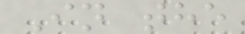In the
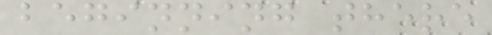beginning there
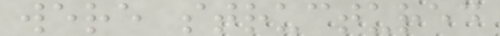were structured
